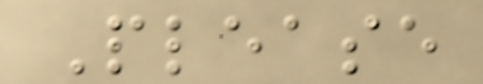Please
